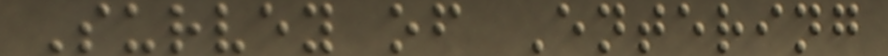Survey of Entering
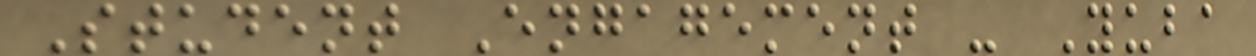Student Engagement - Yuba
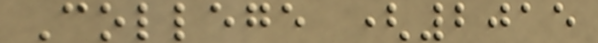College (2015
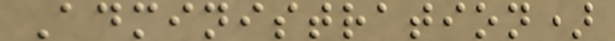Administration)
